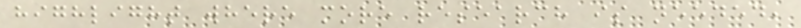highlight where more research is needed,
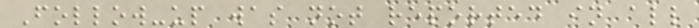Follow-up was not reported in all
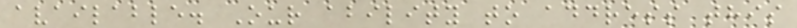available. Our ability to address this
